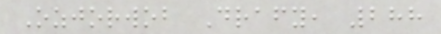Ozjorwob Drafy, 288
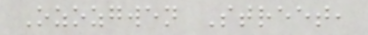Ozozgwen Street,
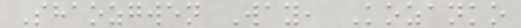Shaozgwen Way, Kozanko
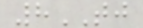8TJ
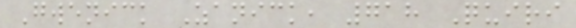Gwenick Zanick, 718 Quiri
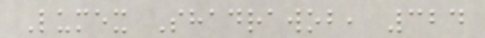Lumex Shadrawob, 324
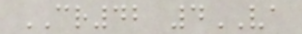CR42 4VA
